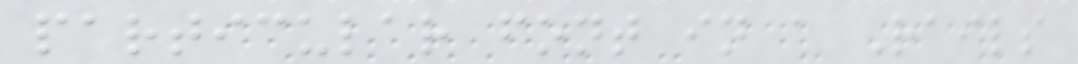particular font in a Rails
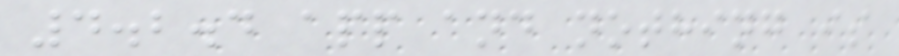4.2.4 app and nothing is
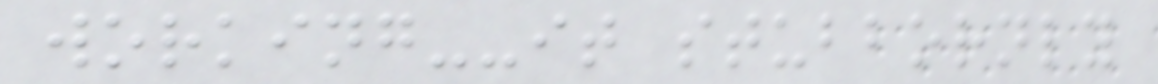working--it stubbornly
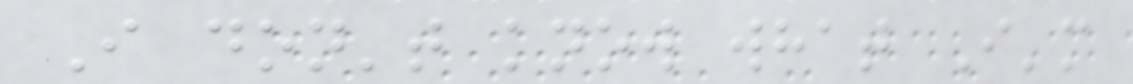I don't know what I'm
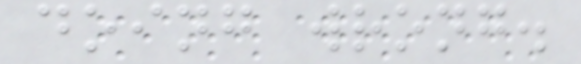doing wrong.
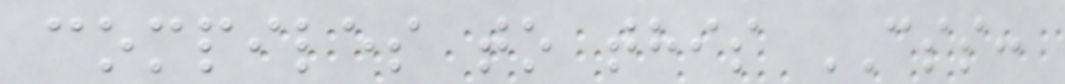compiles to this CSS:
